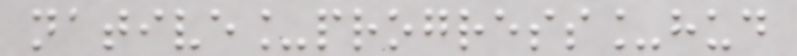native_progress_hud
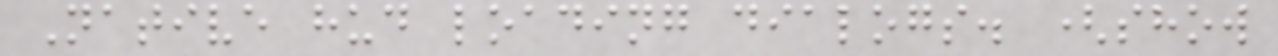Native hud loading dialogs. (show
